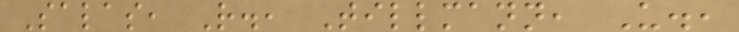Salas, R., Tillmann, U.,
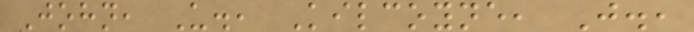John, U., Kilcoyne, J.,
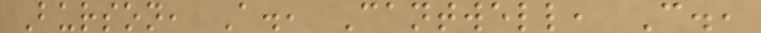Burson, A., Cantwell, C.,
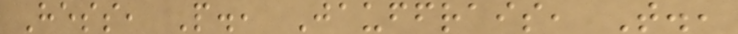Hess, P., Jauffrais, T.,
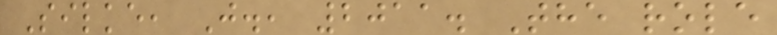Silke, J., 2011. The role
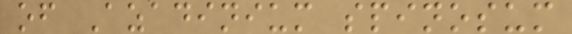of Azadinium spinosum
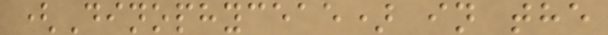(Dinophyceae) in the
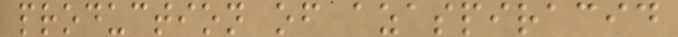production of azaspiracid
